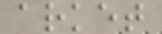arket
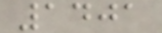1401
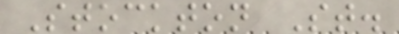Stockton St.
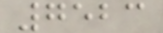7523
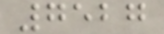7527
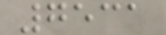7531
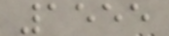1555
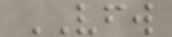VFW
